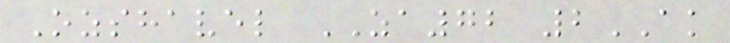Ozshavel ZA72 2AK
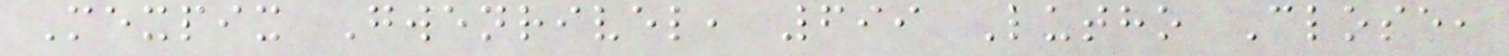Mexpix Gwenrivel, 699 Lutho Close,
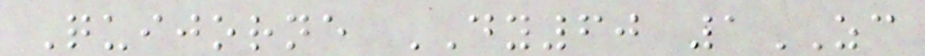Quijorne DY60 1ZC
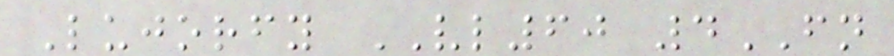Lujorfy VL60 4FN
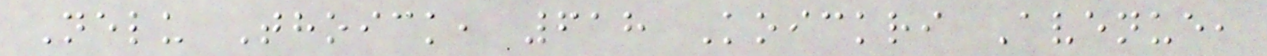Nelu Thoick, 618 Koickri Avenue,
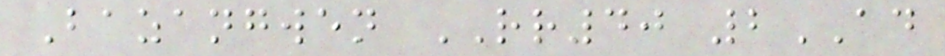Bazangwen RR40 2AD
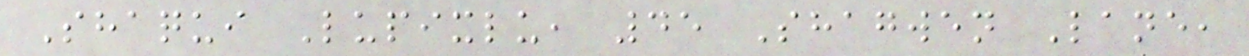Shaqui Lupixlu, 45 Shagwen Lane,
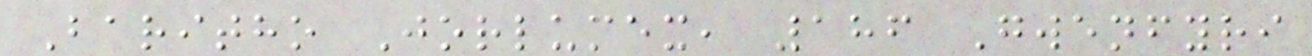Baritho Jorlumex, 186 Gwenfyri
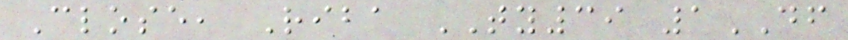Close, Riba TY39 1DF
